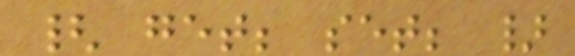{ get; set; }
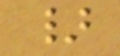}
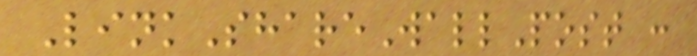LinkShareWallPost :
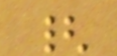{
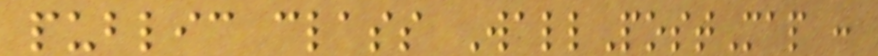public class WallPostMap :
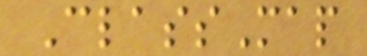ClassMap
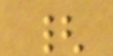{
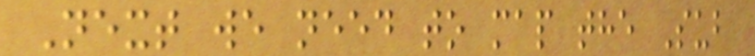Next we need to map the Sub
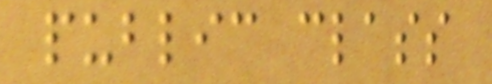public class
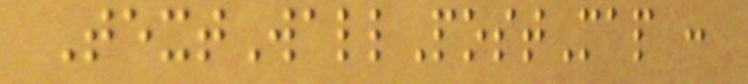TextWallPostMap :
